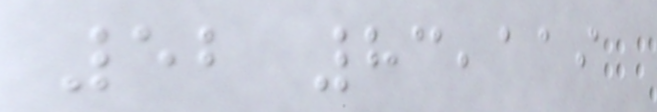52 83,119
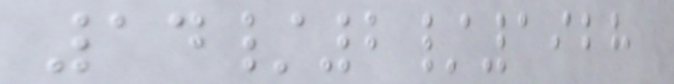14/2/1928
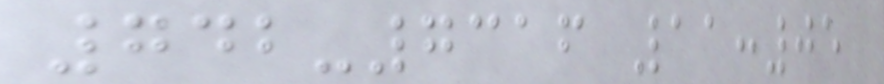742-7316 11:05
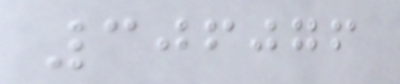306076
